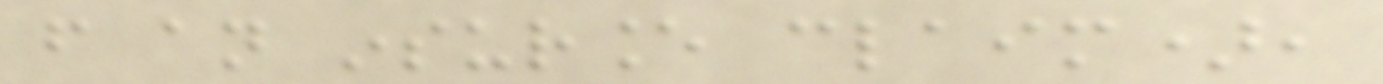from an insurance claim),
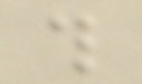this
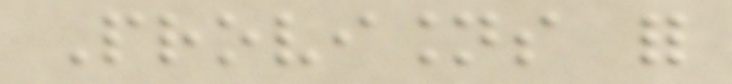Provisions for
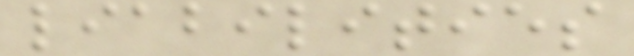liabilities
